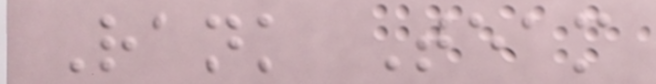Rank Team
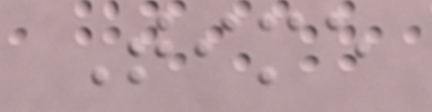Time
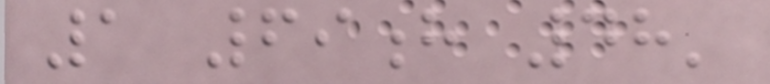1 69h 48'
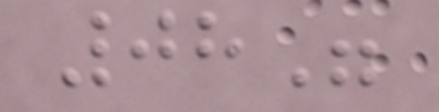08"
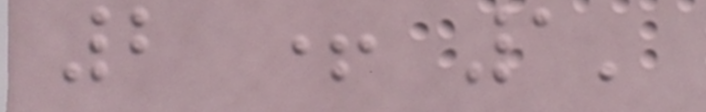2 + 1'
